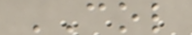COL
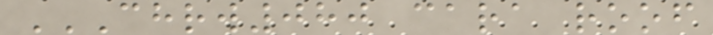CHRW080 CARA ROOF
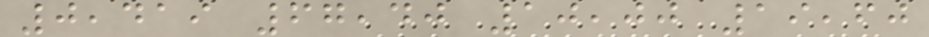0,419 67,40 10,00 19,60
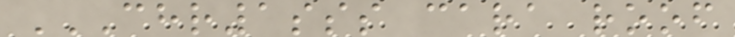CHR1SSS CARA ROOF
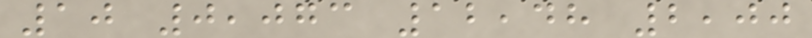10 0,073 12,48 2,00
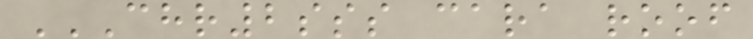CHR2SSS CARA ROOF
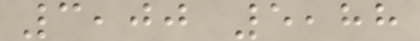3,00 5,88
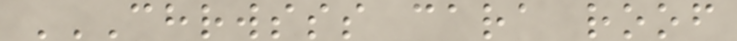CHRWSSS CARA ROOF
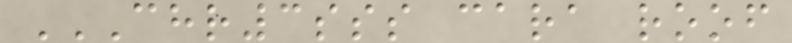CHR3SSS CARA ROOF
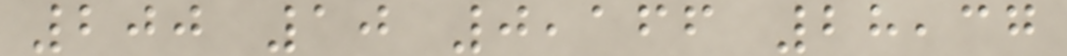200 10 0,166 28,37
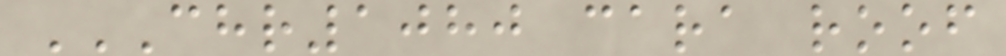CHR1080 CARA ROOF
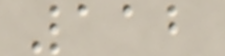112
